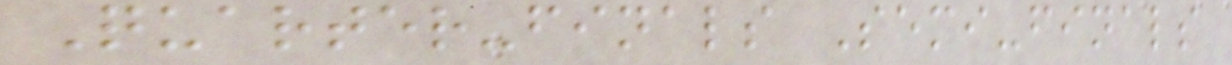Quarter-finals Semi-finals
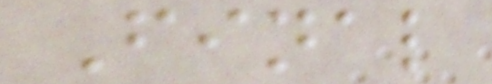Final
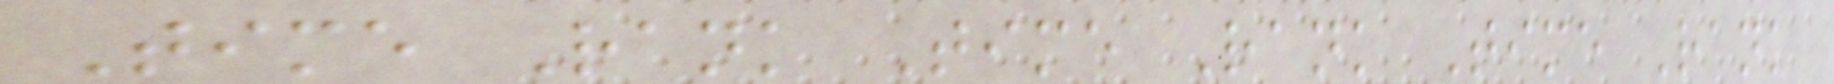Time Rank Time Rank Time Rank
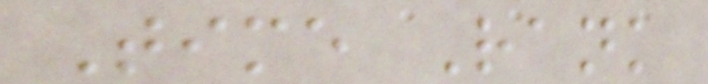Time Rank
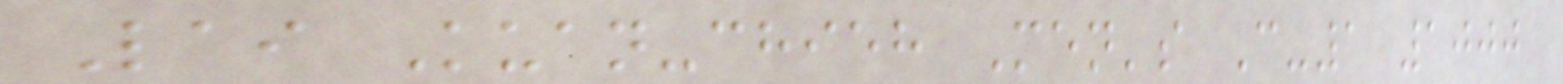Lai Kuan-chieh Men's C-1 1000
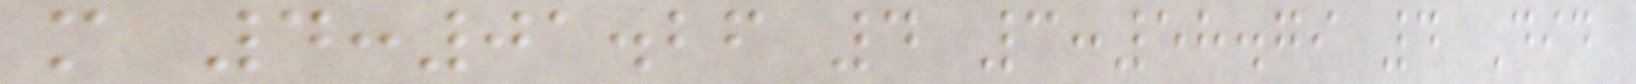m 4:01.26 4 3:58.79 4 Did
